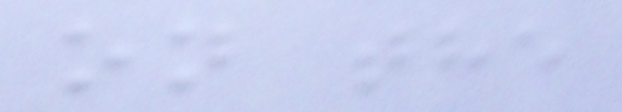on the
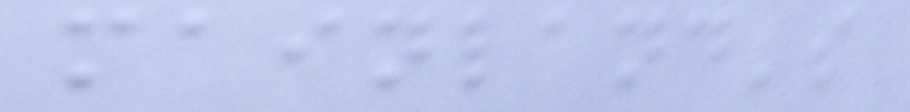mainland's
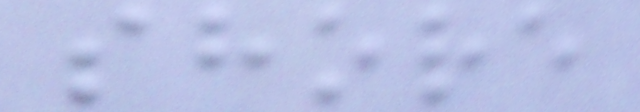shore
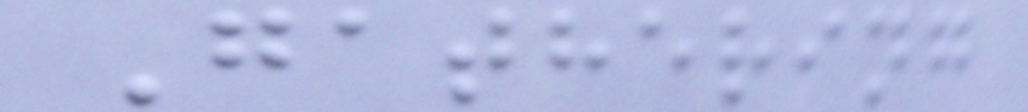Gathering
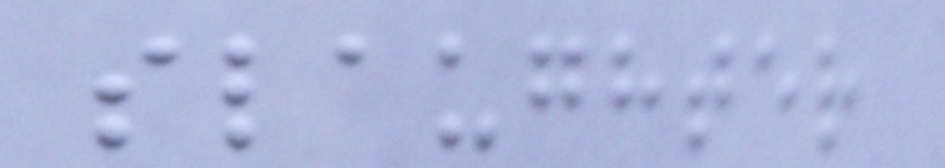slaughter
